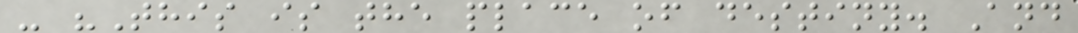- "This is the place of destiny. And
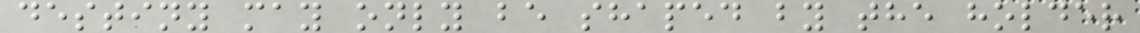destiny may only be shaped by the holder
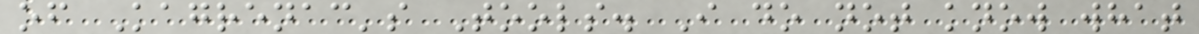of Kagrenac's Tools. I do not know what
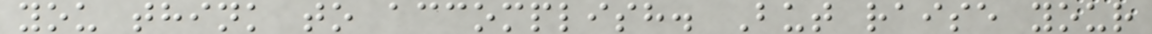you think to accomplish. But raise your
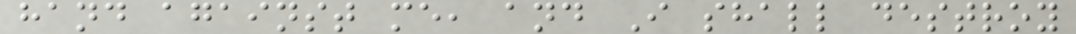hand against me, and I shall destroy
